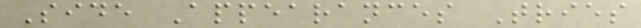Side Appearances Tries
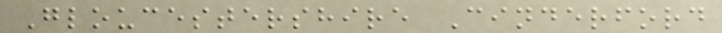Gloucestershire Cinderford
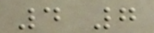4 7
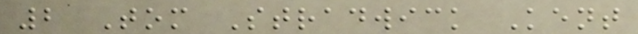2 Tom Stradwick Kent
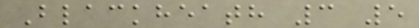Blackheath 3 5
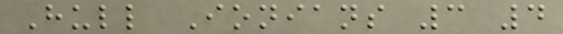Hull Ionians 3 4
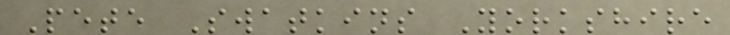Pete Swatkins Yorkshire
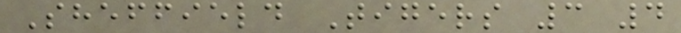Sheffield Tigers 3 4
